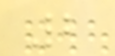2
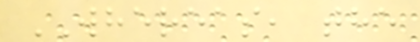WHEREAS, the
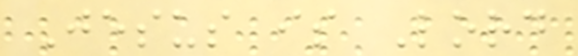Jesus is Lord
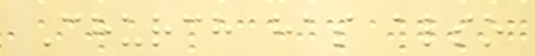Church has also
